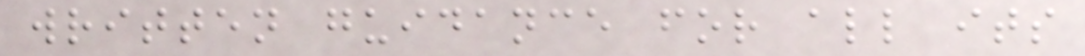written guidance for all its
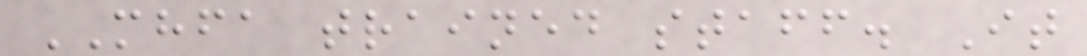MHFA trained staff. It
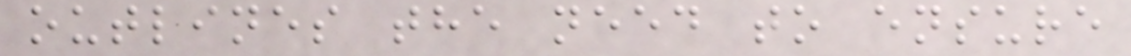outlines the need to ensure
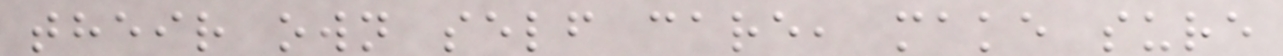their own self care, make sure
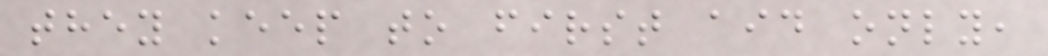they keep to first aid only,
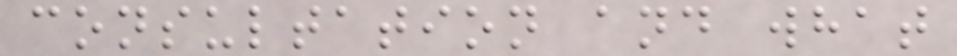consultation and what
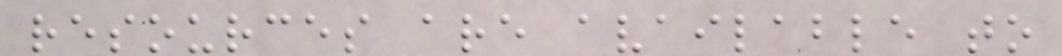resources are available to
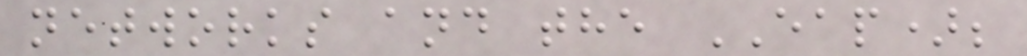networks and the EAP);
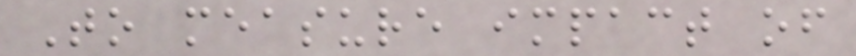To measure impact of
